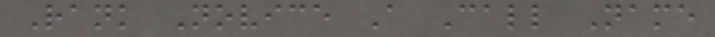Rank Novice A Call Name
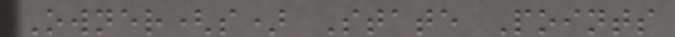Owner(s) State Points
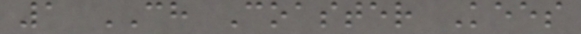1 CH Coaster Kees
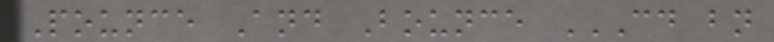Pounce And Bounce CD BN
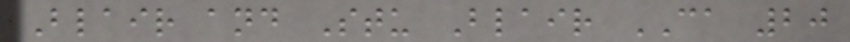Blair and Stu Blair CA 20
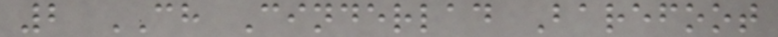2 CH Cinderlad Barefoot
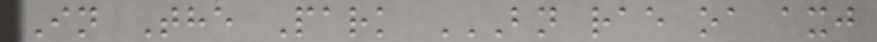In The Park BN RAE OA AXJ
